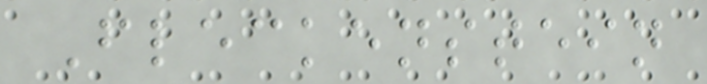Fleckenstein
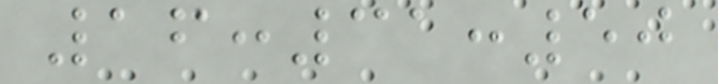16:31:50
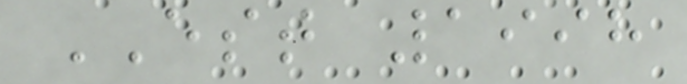EST 1998
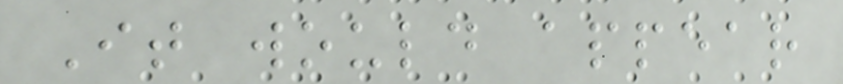It would appear
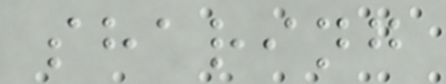sharing
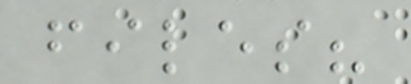files?
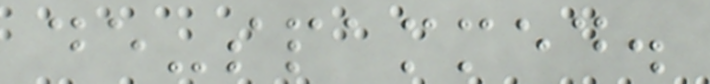de-spammed.
